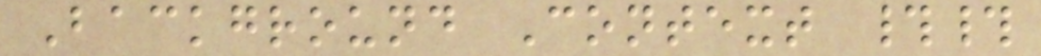Background Context ##
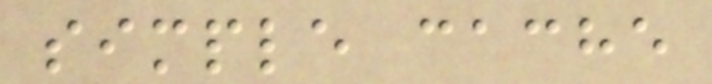simple cache
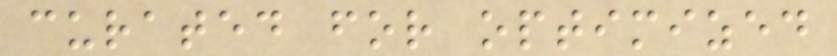curated for optimized
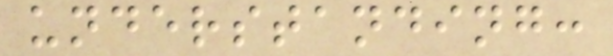understanding:
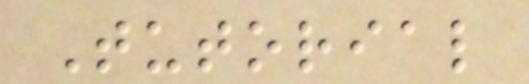Tutorial
